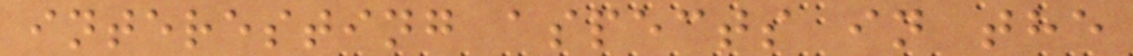interesting aspects in the
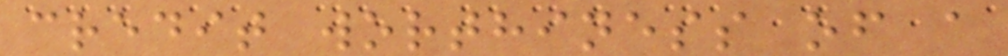credit worthiness of a
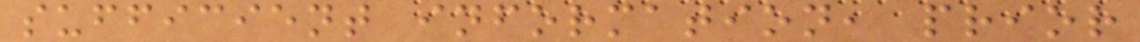sufficient information, prior
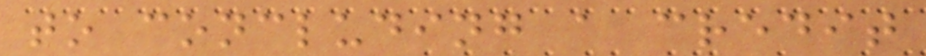to concluding a credit
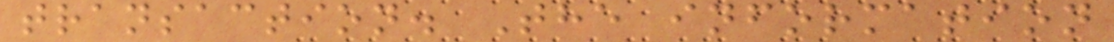transaction. The information
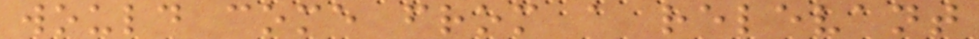would come from a relevant
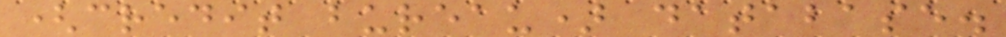(credit bureau) database.
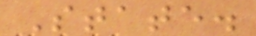State.
